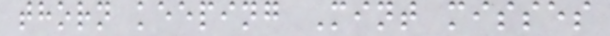thorn keeping Mint misses
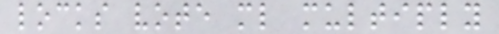locks vote ml multiply
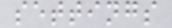settings
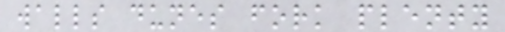walls dunes fork plenty
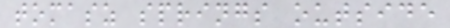tomasz springs outside
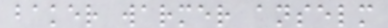baker warmer anselm
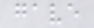gave
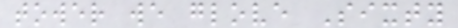tower we glove Sixty
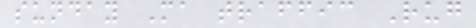sunday Ma traffic Rug
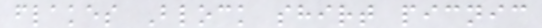flakes Block shirt picnic
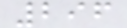296
